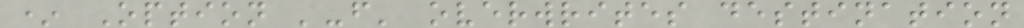* Option '-f' overwrites destination
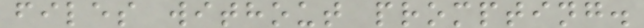files without prompting.
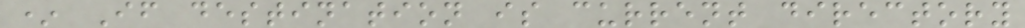* If destination is current directory
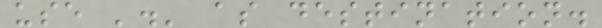use '.' as destination.
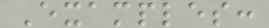Examples:
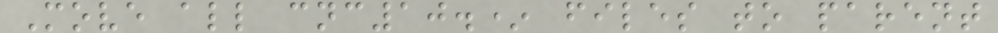Move all cnc10.* files to parent
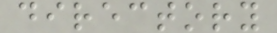directory
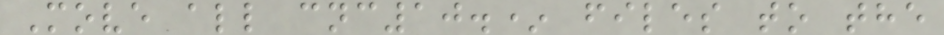Move all cnc10.* files to the
